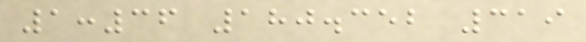1:36 180.352 319
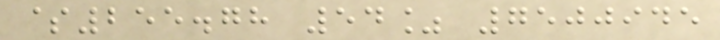$255.78 54% 7500945
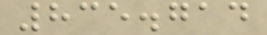835.714
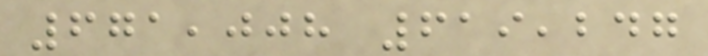671,008 619,247
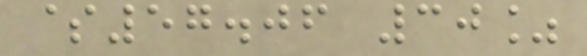$57.06 30%
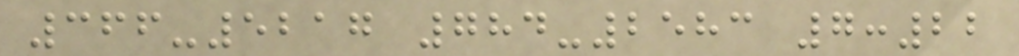366-5217 784-2583 7:22
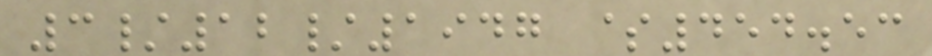3/12/1947 $454.53
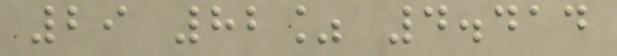29 82% 4.414
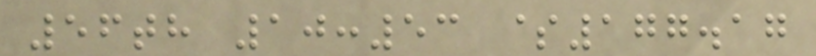56th 10:53 $177.17
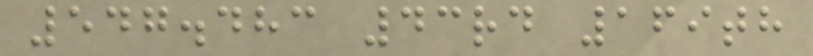547.483 43rd 169th
